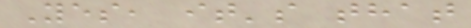Yes, it's that
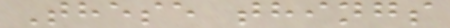These things
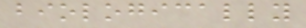biologically
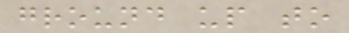ground up to
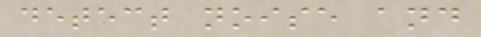detect noise and
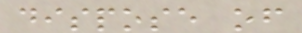dispose of
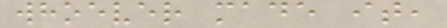whoever made it,
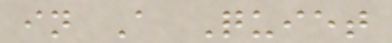in A Quiet
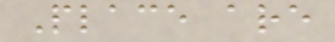Place are
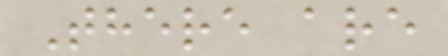There are
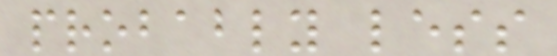probably less
